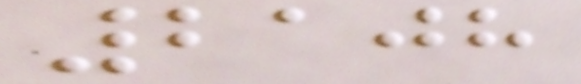2108
